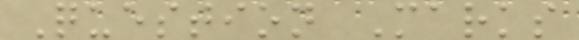Question Marks
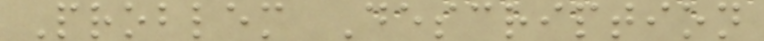Problem Description
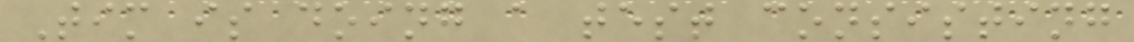Tim is doing a test consisting
